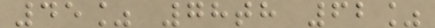45% 78th 62%
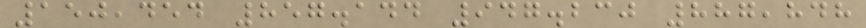150,454 857.144 947.230 887,848
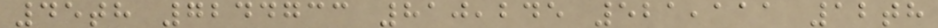45th 7244733 810,245 521,111 12th
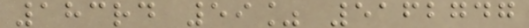183rd 59% 5162747
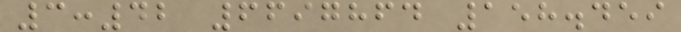3:42 6697864 158.459
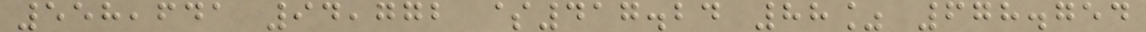558,641 94,772 $417.24 88% 678.754
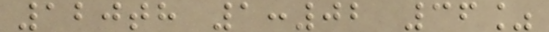120th 1:02 36%
